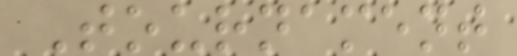Tournament
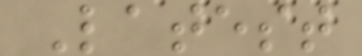Latest
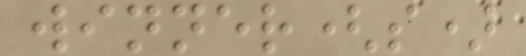winner(s)
